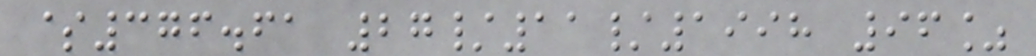$376.61 27/11/1998 96%
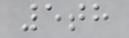5th
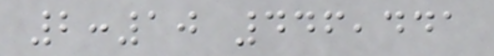2:10 446,441
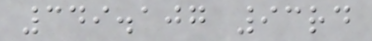349.107 93rd
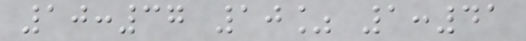10:37 10% 1:41
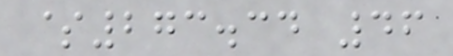$273.34 46
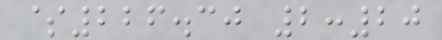$226.30 2:20
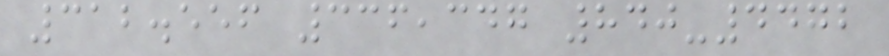312.556 336,347 840-4472
